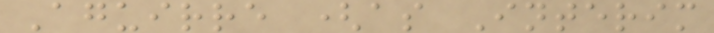Aguirre (as Interim
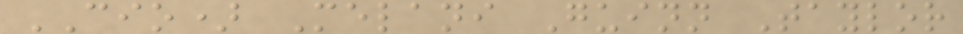CIO) Melani Guinn Taylor
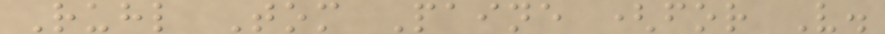Ruhl Tom Paine (for V.
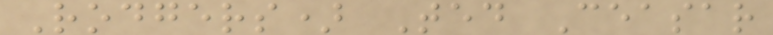Rodgers) Ted Ceasar
